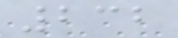232
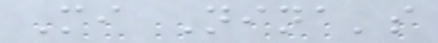Mi Nina's
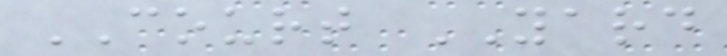COURT YARD
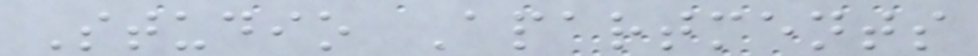Studio Apartments
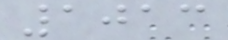1013
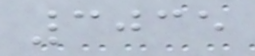3035
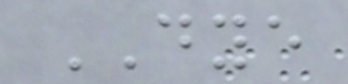DYE
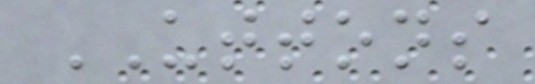UTTONS
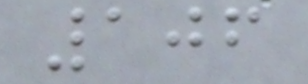106
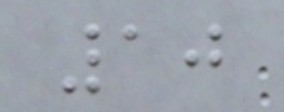10
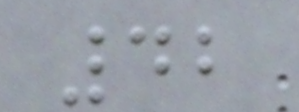42
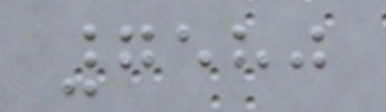7580
